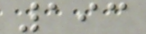193
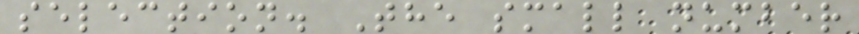selection. The small number
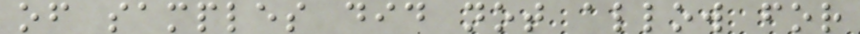of samples did not allow for
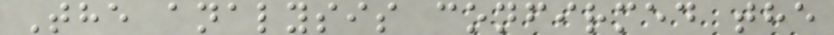The analysis confirmed the
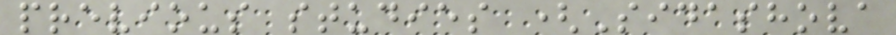previous studies (Sidashova
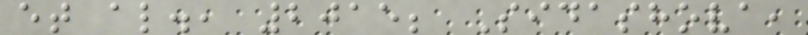et al., 2015; Sidashova,
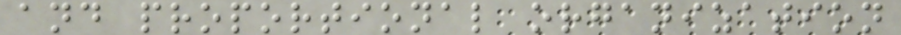and proportional organization
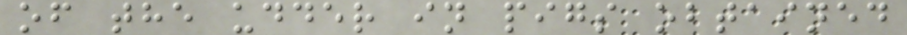of the udder in pigs obtained
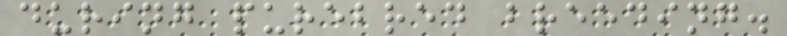during purebred breeding.
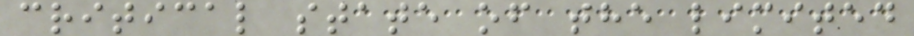critical state of the limited
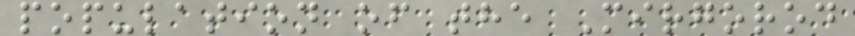population of the Mirgorod
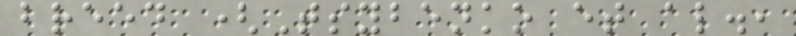breed (Tsybenko et al.,
